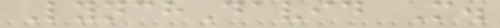LynchDavid M.
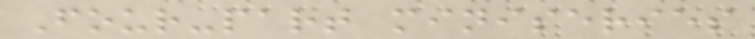Four-part miniseries
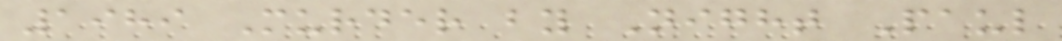1989 Murder by Night Paul
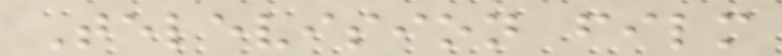Television film
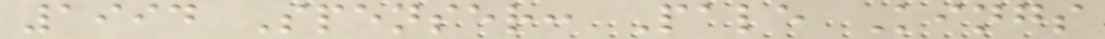1994 Spenser: Pale Kings
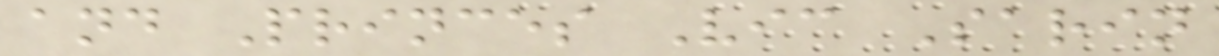and Princes Vic Sarin
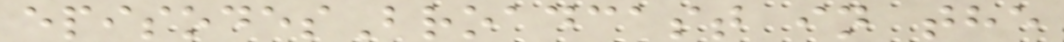episodesBroadcast in the
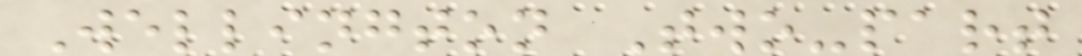Wellington Two-part
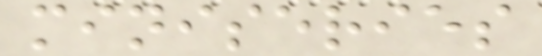miniseries
